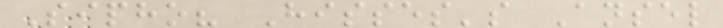Sipho? Hisses's Ansel
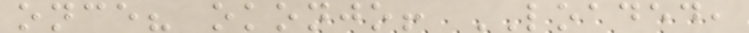once? okonjo! LOADED,
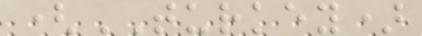(TURKEY)
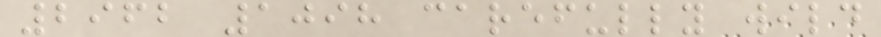2962 1098 carefully wild
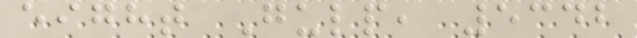eight Gulp, 5342
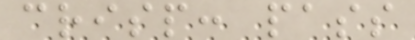crisp: pass
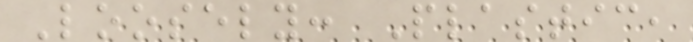Loosely: Plastic,
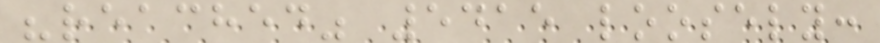"reached" 5415 loosely:
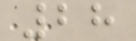28
